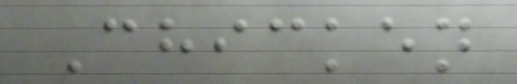Chicken
